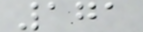171
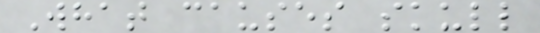What causes skull
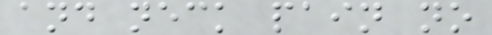and neck pain no
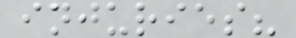injuries?
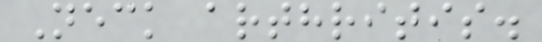Neck arthritis.
